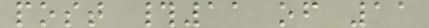post #11 of 11
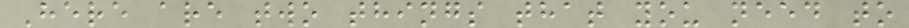Here are two things that you need to
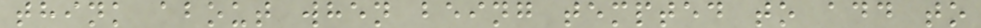think about when being tempted to add to
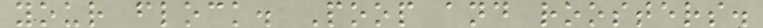your flock. Poop and roosters.
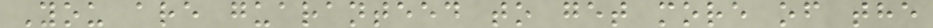You are guaranteed to get more of the
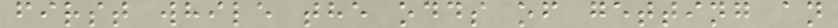first while the odds of getting an
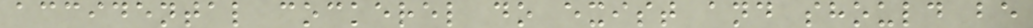accidental cockerel do exist and should be
